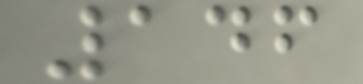146
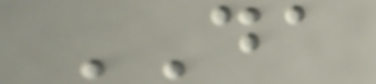DA
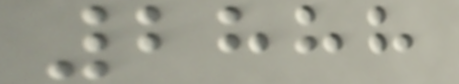2888
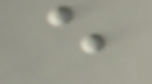e
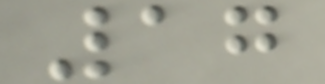17
